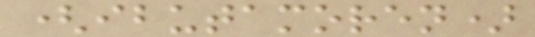(ibutamoren)
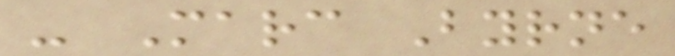- Marc Byrne
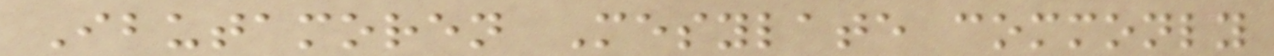Ibutamoren Mesylate commonly
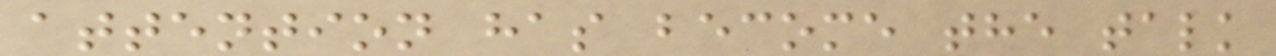attention has become the talk
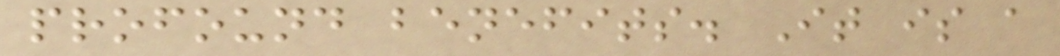profound benefits. It is a
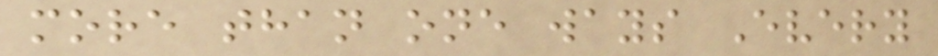more than one ways Every
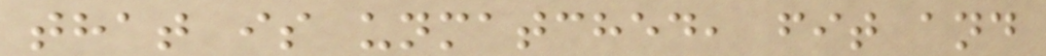that is unmatched, fit and
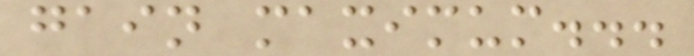gain maximum...
